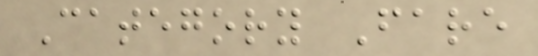Category Fare
